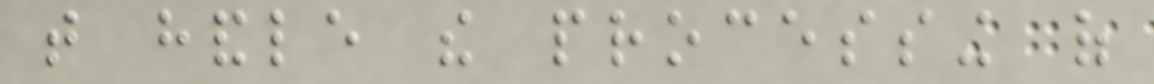that handle the processing of
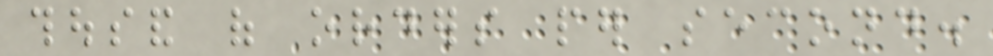thousand of orders per second.
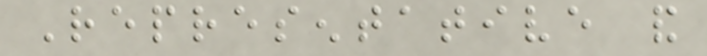Representative and
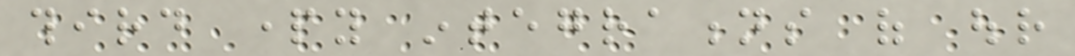third party integrations of our
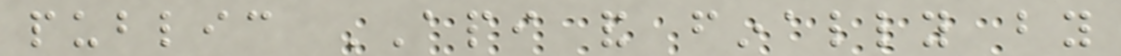public API and finally by
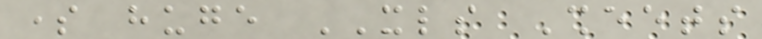some huge XLS Sheets
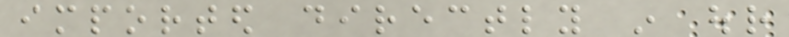imported directly in our
